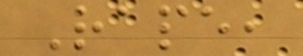Rape,
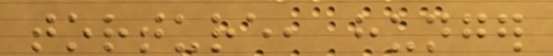torture, hunger
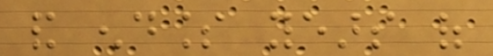and endless years of
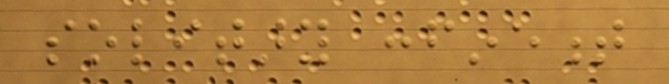solitary confinement
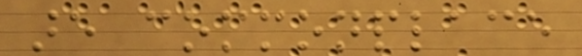are commonplace
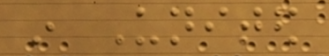in United
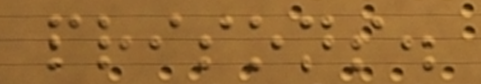prisons.
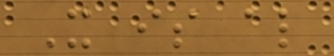It is also
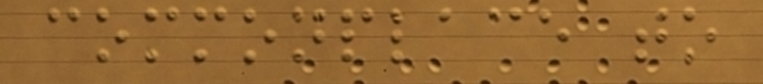commonplace to
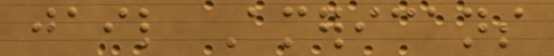jail Americans
